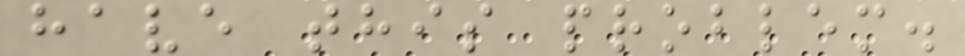have this problem.
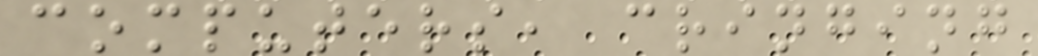computers, cringing
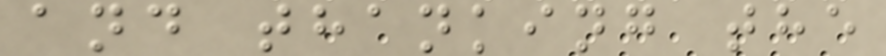and thanking the
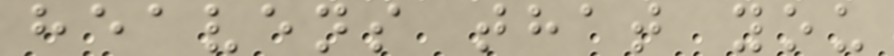heavens that you
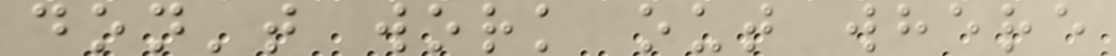don't work out where
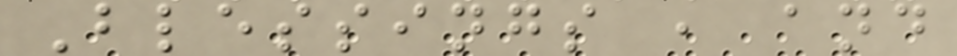Blessings , and
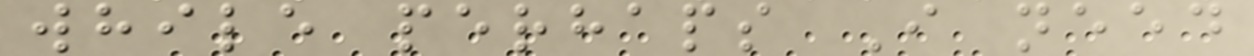while perhaps I need
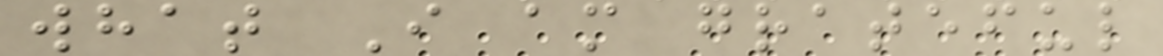what I am grateful
